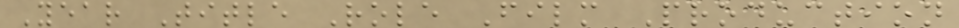Year Title Role Film Production
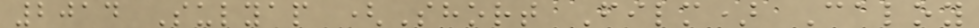2014 Sulyap (Short Film) Caloy
